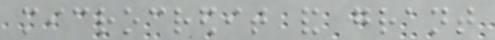microcredit and grant
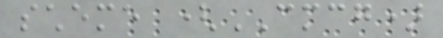scheme (CMCG)
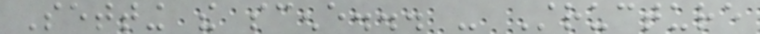Setting the scene... - Structure
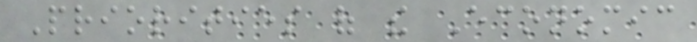Priorities of the Economic
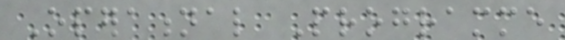Operational Programme
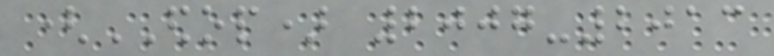(EDOP) 2007-2013
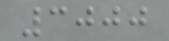3000
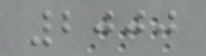2000
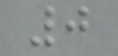0
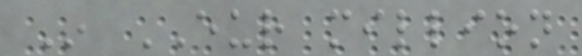In EUR million
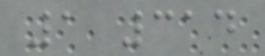1 314
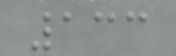133
